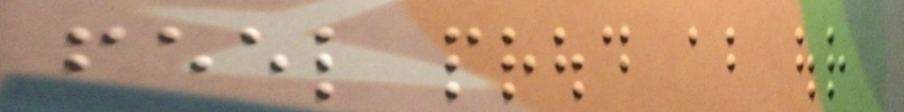feel proud about our
